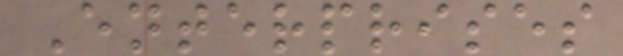Enterprises
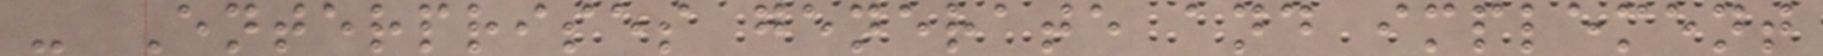- Enterprises generate and implement
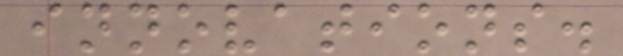innovations.
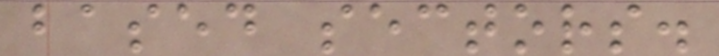based sectors.
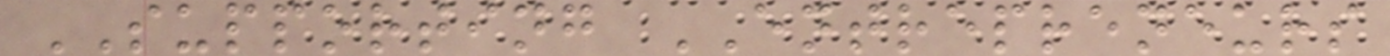SUPPORTING ENTREPRENEURS
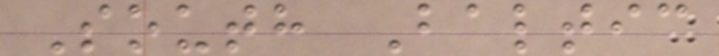South Baltic
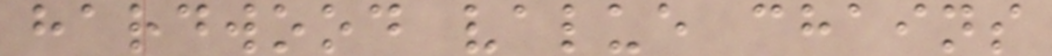hardwood value chains
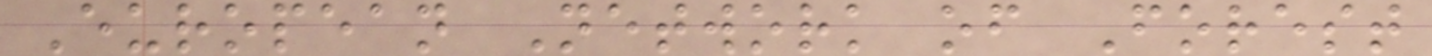European Network of Forest
